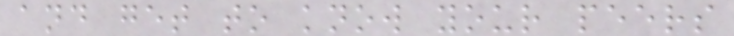and get to know your peers
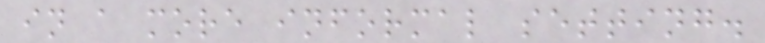in a more informal setting.
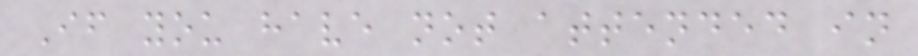If you have not attended in
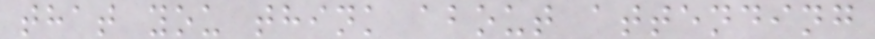that you think about attending
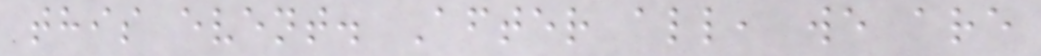this event. After all, we are
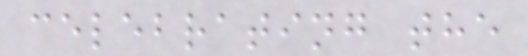celebrating the
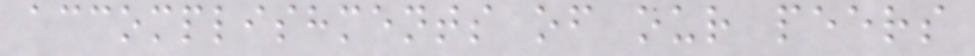accomplishments of our peers
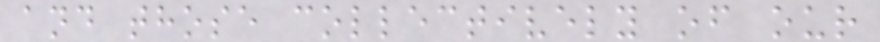and those collectively of our
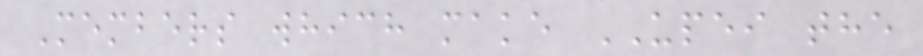Members which make UPEI the
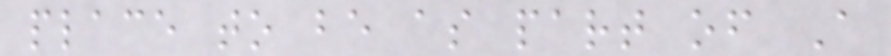place to be as part of A
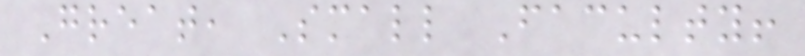Great, Small Faculty!
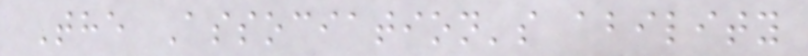The Association's ability
